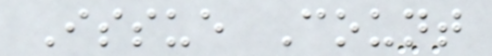Issue Count
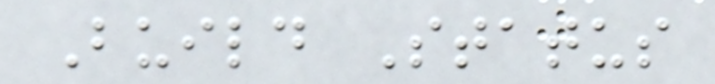Build Status
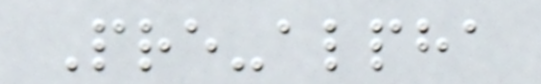Pre-alpha
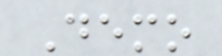Demo
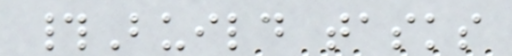#Build tasks
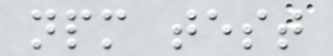npm test
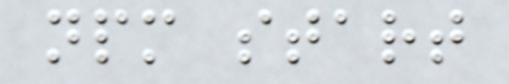npm start
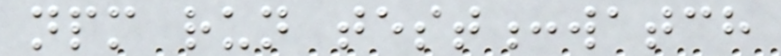npm run test:watch
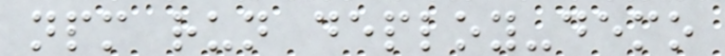npm run deploy-demo
